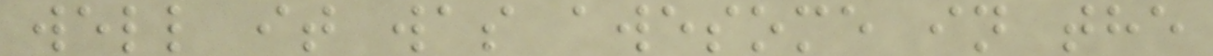well it was awesome in the
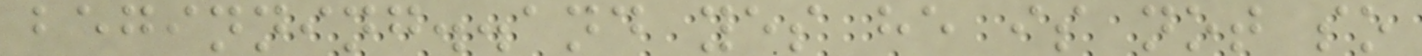beginning..and yes he is not so
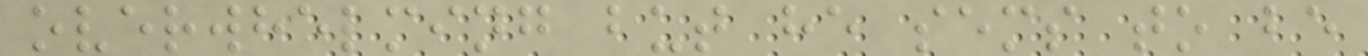overwhelming but he sems to be
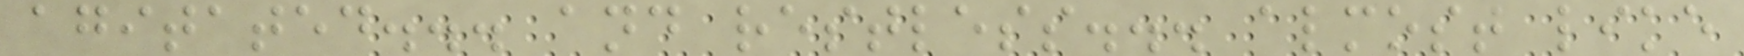agitated... and restless... almost like
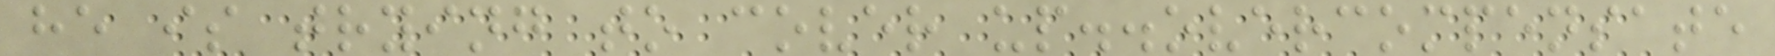he is trying to cover up..overcompensate
